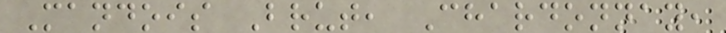Mandois Brut, Chardonnay,
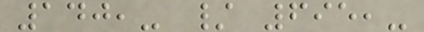140,- / 695,-
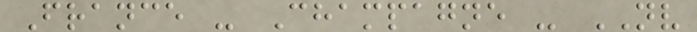France - Champagne - NV
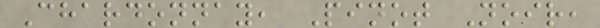Chardonnay, Pinot Noir,
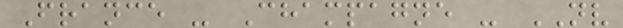France - Champagne - NV
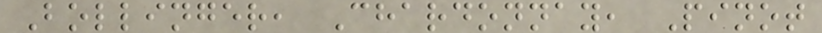Bollinger, Chardonnay, Pinot
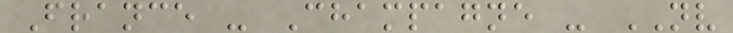France - Champagne - NV
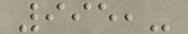995,-
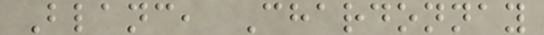Blanc, Chardonnay
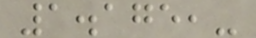1.175,-
